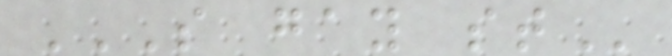S GAY ST
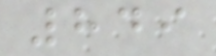849
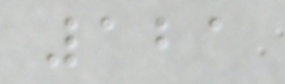121
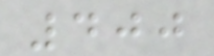400
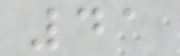41
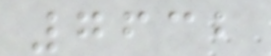7632
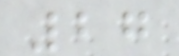27
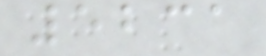5231
